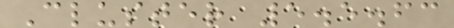Cluster 5.5.63
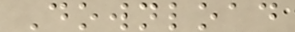Download
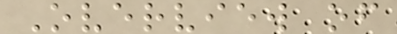Overview of
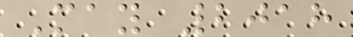May 2018
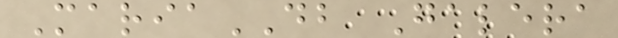MariaDB Galera
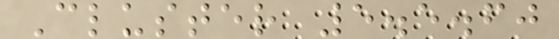Cluster 5.5.60
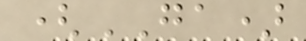(GA)
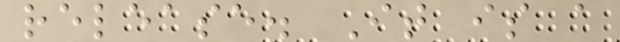release. It is a
